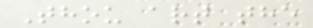Thou art the
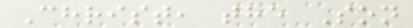Christ, the Son
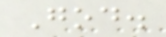God.
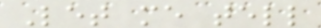Let me tell
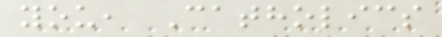you, Catholics
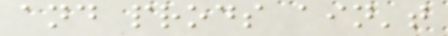and prods ain't
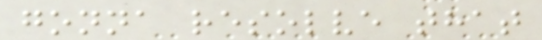gonna resolve that
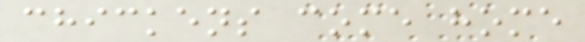chickens come home
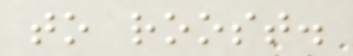to roost.
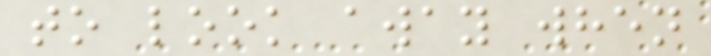to look away when
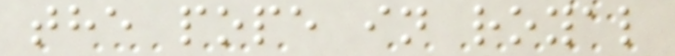the pope in royal
